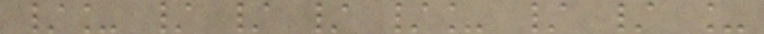/_ / / / /_ / / _
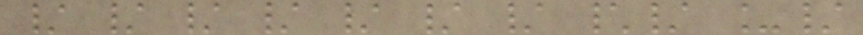/ / / / / / / \/ _/
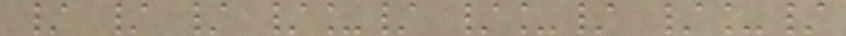/ / / /_/ /_/ /_/
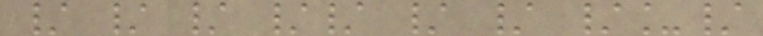/ / / // / / /_/
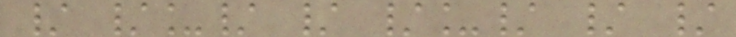/ /_/ / /_/ / /
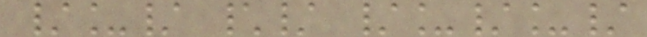/_/ \/ /_/_/
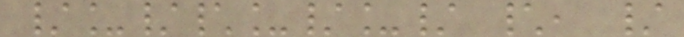/_/\_/_/ \, /
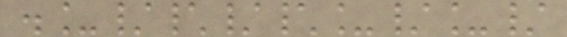._/\/\_/_/
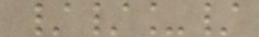//_/
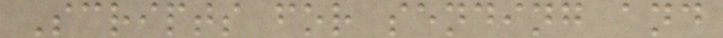Scripts for sending and
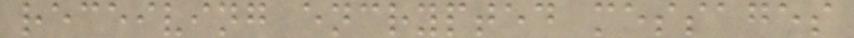receiving encrypted messages
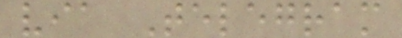via Telegram
